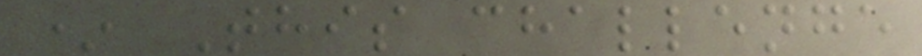* This challenge
